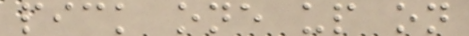pick one up on
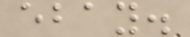ebay.
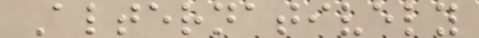Alternatively
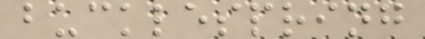bucklespring
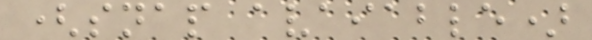(snap avaiable)
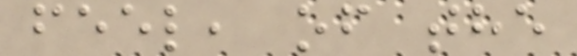feel, of the
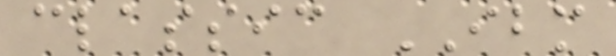classic IBM
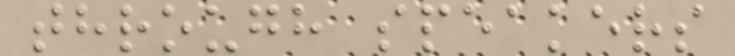through speakers
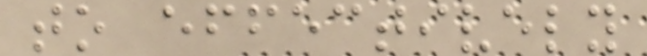to effectively
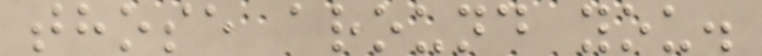those around you.
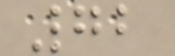72
